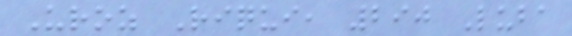Uroz Riqui, 290 Luba
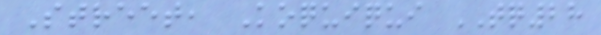Street, Koquiqui TQ28
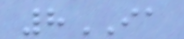8IA
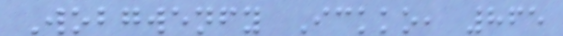Wobgwenfy Ickko, 865
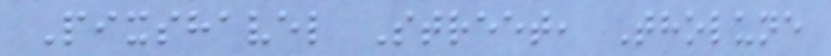Pixshavel Street, Tholune
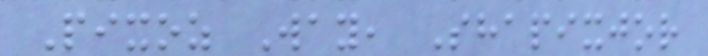Pixoz Way, Shapixjor
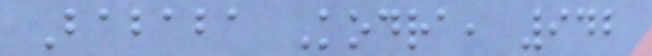Bababa Kodra, 942
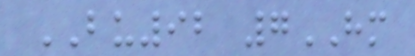BU92 7HM
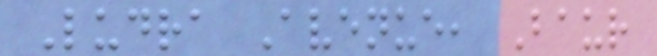Ludra Avenue, Baur
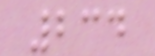234
